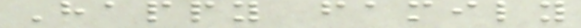Happy family
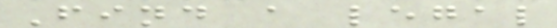Find a legal
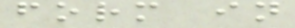form in
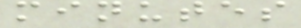minutes
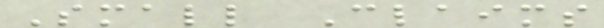Small Claims
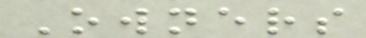Owners
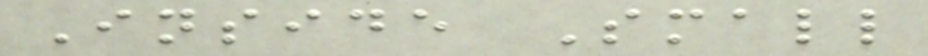Inside Small
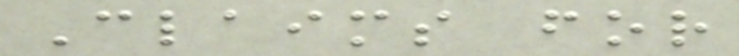Claims for
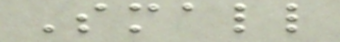Small
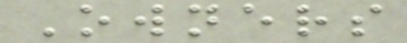Owners
